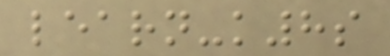learn-k8s
